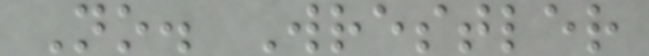No. Wrestler
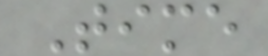Time
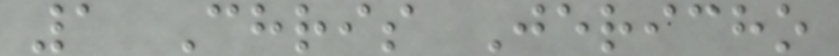1 Chris Jericho
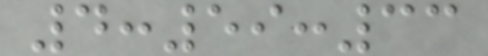4:59:33
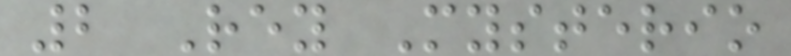2 Rey Mysterio
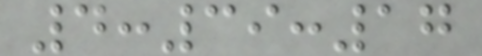4:39:17
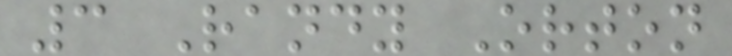3 Randy Orton
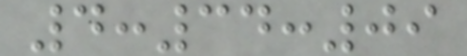4:34:09
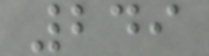249
